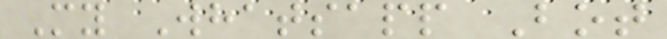My Whatsapp Bot
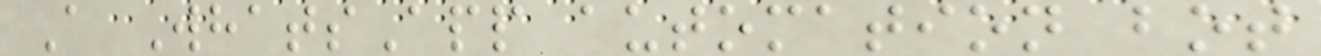A WhatsApp automation bot
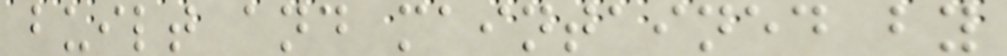built and maintained by
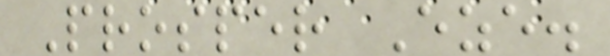Prosper Eze.
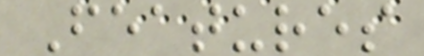Features
